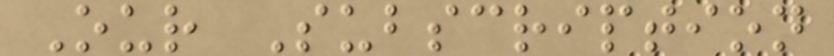Our Subscription
